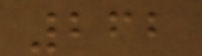262
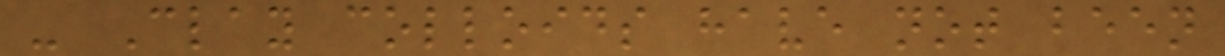- Clay colloids have not been
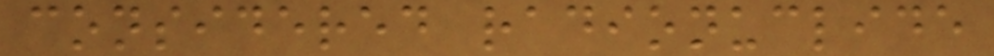considered radionuclide
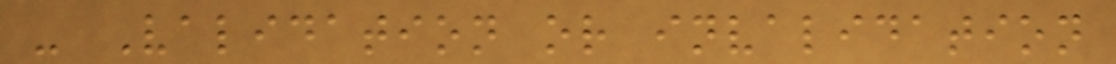- Validation or invalidation
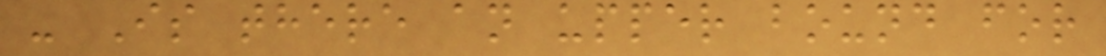- Is there an upper bound for
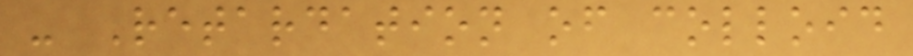- Retardation of colloid
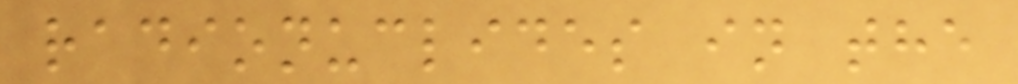radionuclides in the
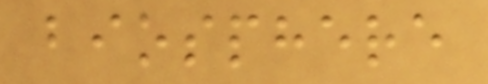biosphere
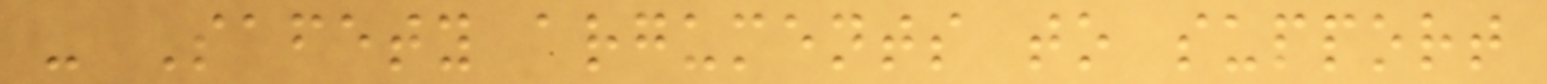- Safety arguments to support
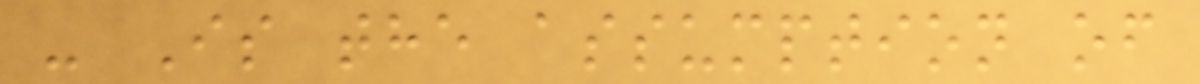- Is the assumption of
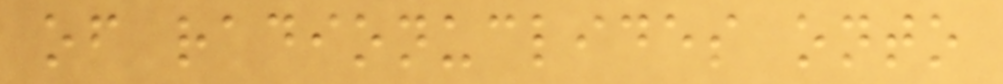of radionuclides onto
